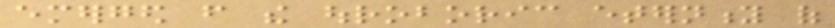emerged from the ouroboric eternity of
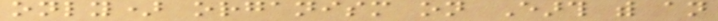only) organism on Earth with an
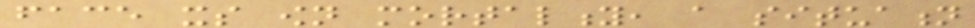face its own mortality, a situation
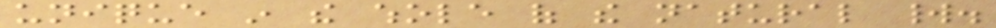unique in the whole of the natural world.
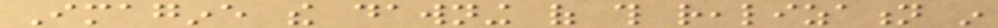Imagine the dawning of this realization in
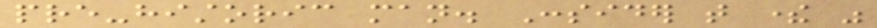pre-historic man. Consider that there was
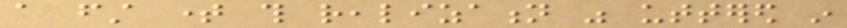a first time this realization was uttered in
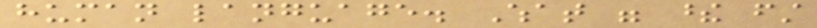human language. What were these first
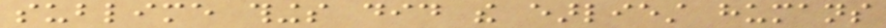sublime things did the earliest humans
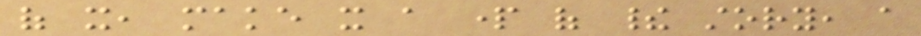of it, make it a part of their story, a
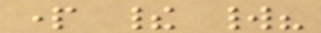part their world?
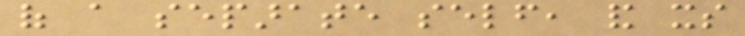of a separate self, and its
